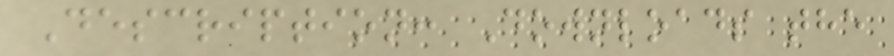Description: Downloads the
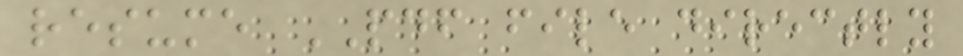resume PDF file directly
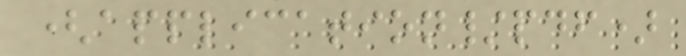(application/pdf)
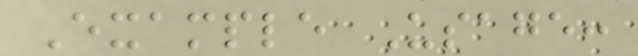Example Usage:
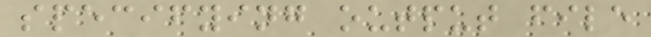specifying output file
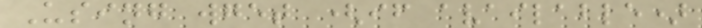Using wget (if available)
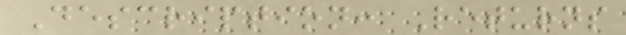Description: Returns
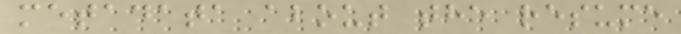metadata about the resume
